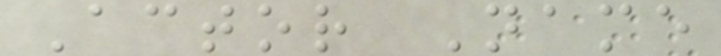Actor Name
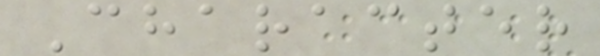Character
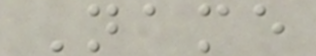Name
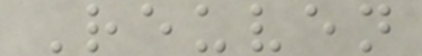Reuven
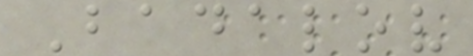Badalov
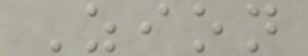Zion
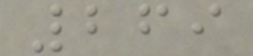269
